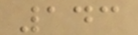143
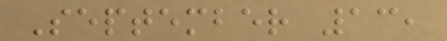September 13,
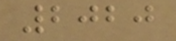2020
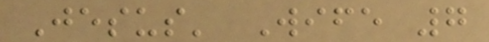Jesus' Wife 7
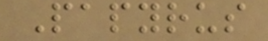Papyrus
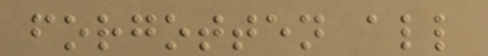forgotten all
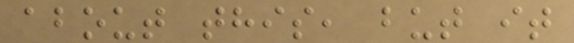about this, but it
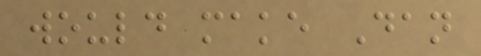would make Dan
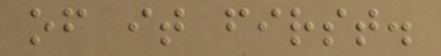of it first.
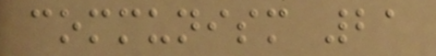communism 21
